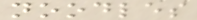noodles
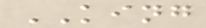KING
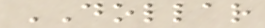DOLLAR
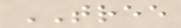TREE
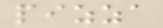pizza
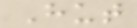Hut
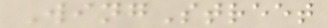WingStreet
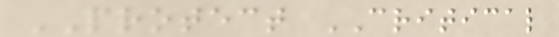PROTECT CRITICAL
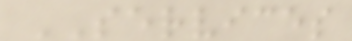SERVICES
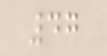47
